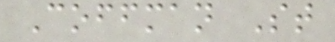Coffman St
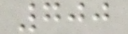700
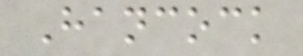Hancock
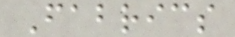Fabrics
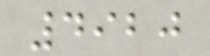4920
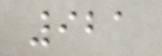921
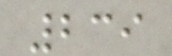239
